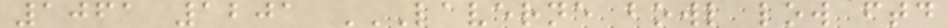1061 1201 LAVERNE BOWL LOW FTD
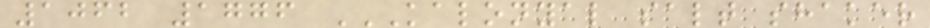1062 1776 KALONYAL SALT SHAKER
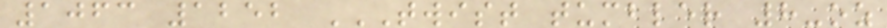1063 1252 TWIST TUMBLER 8-OZ
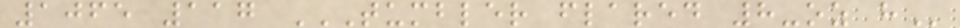1065 117 TUMBLER FLARED 8-OZ H
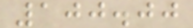100.00
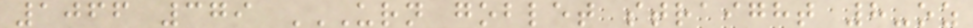1066 379 URN GOBLET STRAIGHT 8-OZ
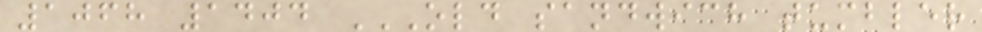1068 1404 OLD SANDWICH TUMBLER
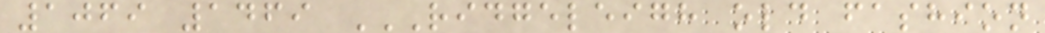1069 1469 RIDGELEIGH OLD FASHION
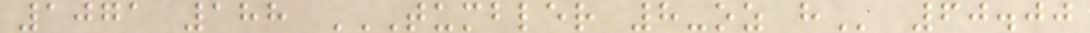1071 188 TUMBLER 8-OZ H 60.00
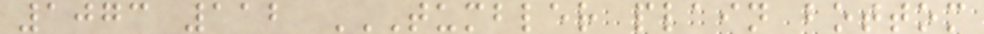1073 112 TUMBLER PLAIN BOTTOM
